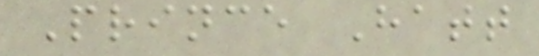Prince Hatt
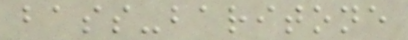bass-baritone
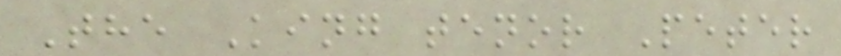The King tenor Peter
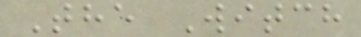The Witch
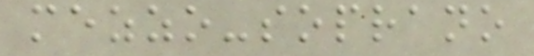mezzo-soprano
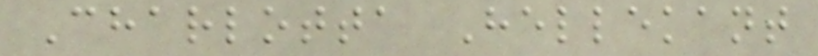Charlotta Hellekant
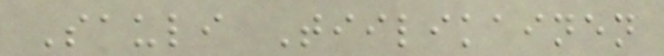Sauli Tiilikainen
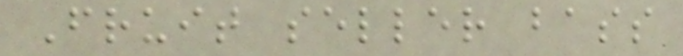Fruit seller bass
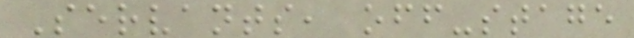Servants, off-stage
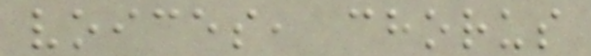voices, chorus
